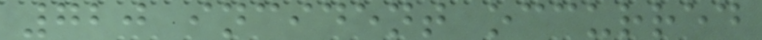720 incident occurred
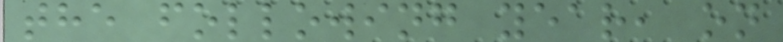the following year, on
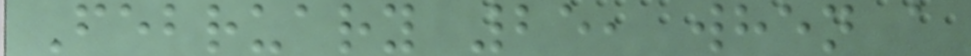February 25, when a
